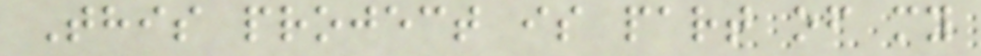This project is part of my
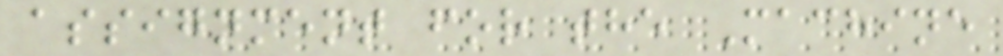assignment for the Machine
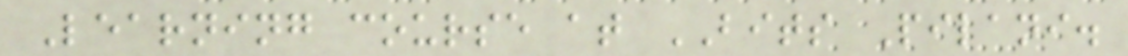Learning course at BITS Pilani.
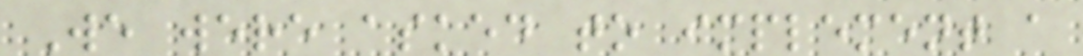We were asked to implement a
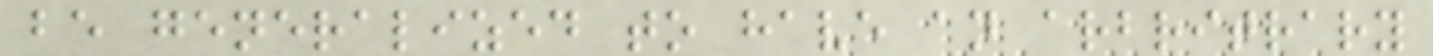be generalized to have an arbritrary
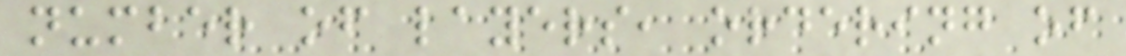number of layers, ordering of
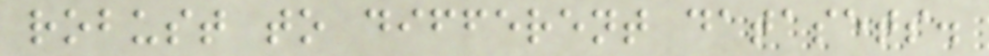robust to different datasets.
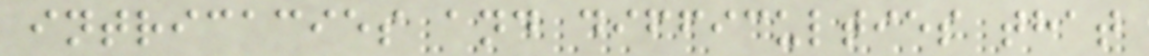intricacies and difficulties that
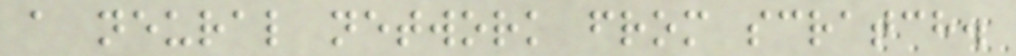a neural network from scratch.
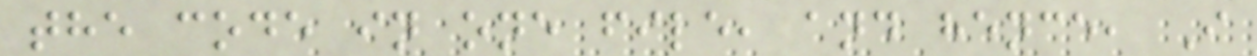the code in one file, and hence, I
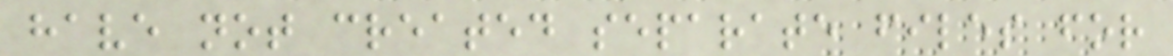have not created separate files for
